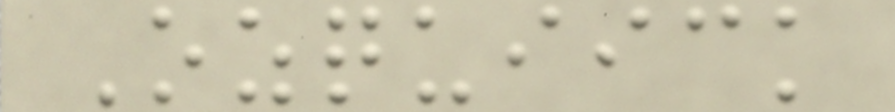Ozquiick
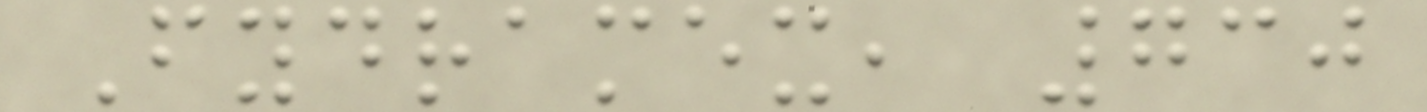Fydramex, 730
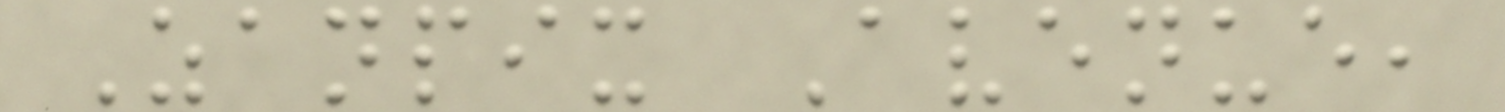Zanpix Avenue,
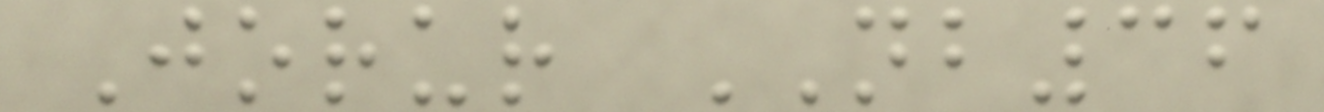Jorur NB36
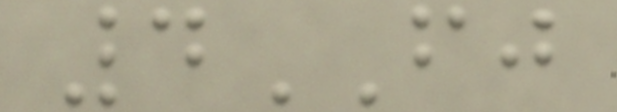4FJ
